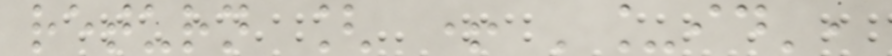return [ + '_id',
